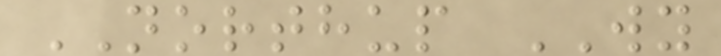NORTHUP WY
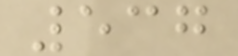537
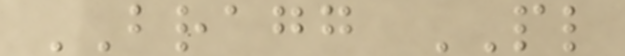BRAGG PL
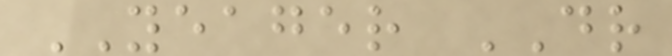YEAGER DR
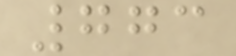773
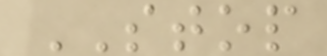STOP
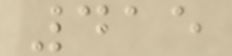415
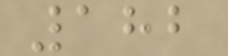182
